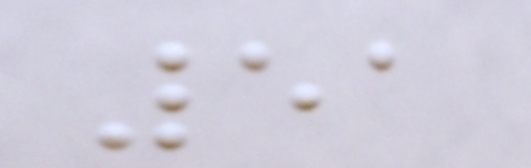51
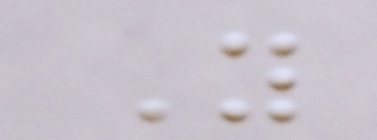Y
